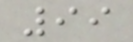99
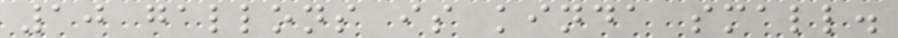10 gallons is kinda small.
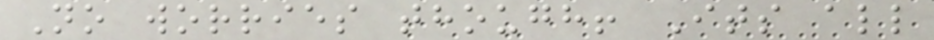No worries though! Its all
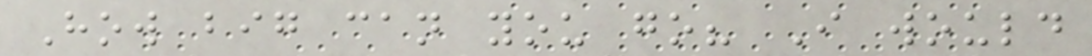How big can you go? I would
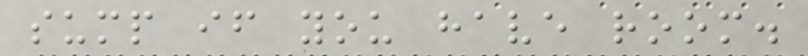sump if you have room.
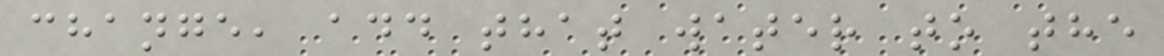change, add that water to the
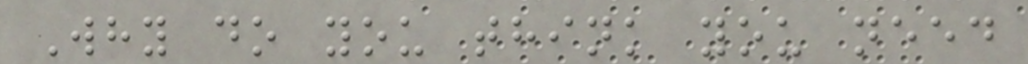Why do you think you need
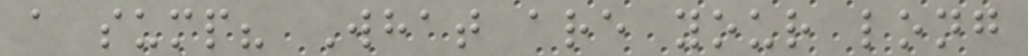a sump? What are your long
